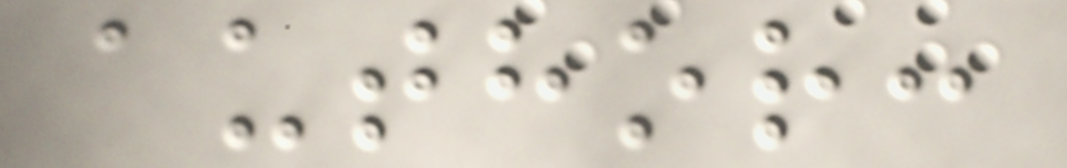author:
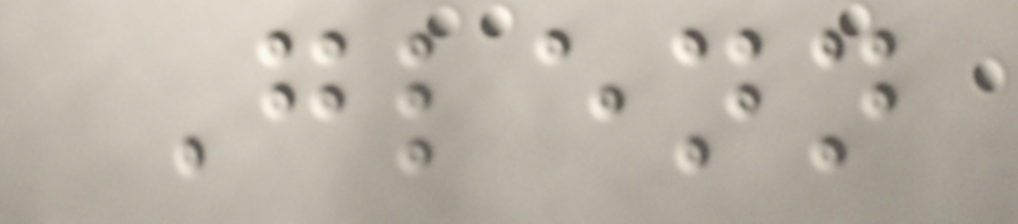Glenn
